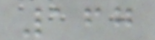167
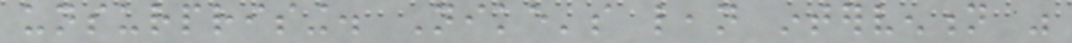unsurprising. Nike's lean intervention was
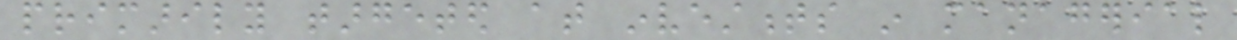primarily targeted at investments in managerial
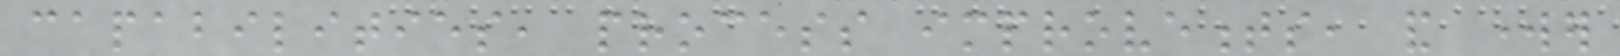capabilities, process improvements, and worker
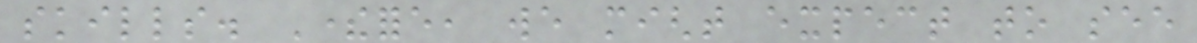skills. Therefore, we might expect to see
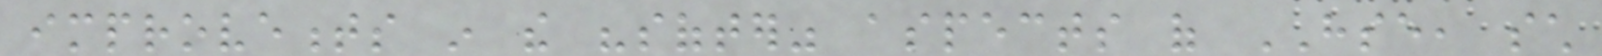improvements in the "softer" aspects of HSE, such
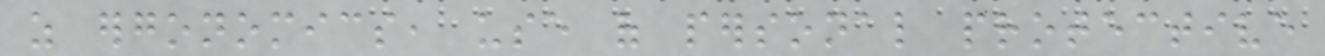as ergonomics, use of personal protective
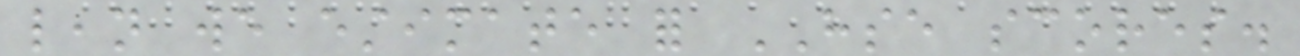lean we estimate for HSE scores.
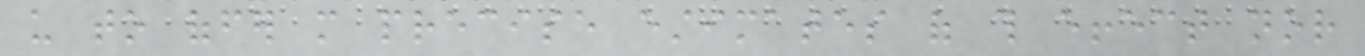us to offer more precise estimates of this effect nor
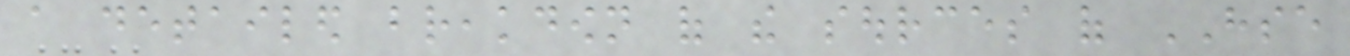a detailed breakdown of the sources of HSE
